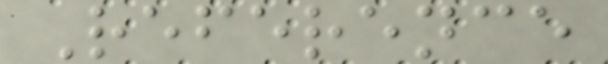Reference
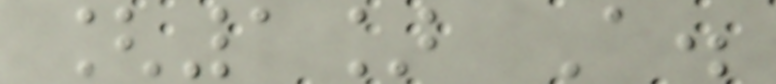[1] A.
